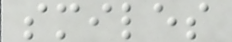smiles
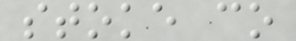stoke co
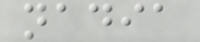nadia
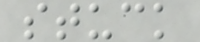stuck
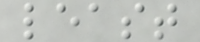least
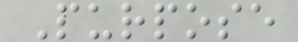Purpose
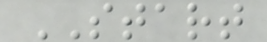START
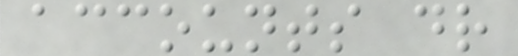accounts dr
